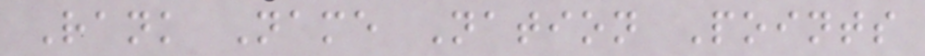Rank Name Nation Points
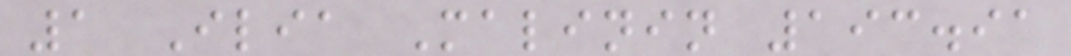1 Ilia Malinin 193.91
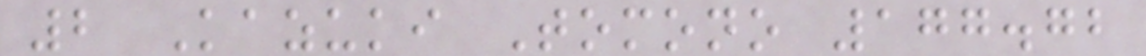2 Kazuki Tomono 177.72
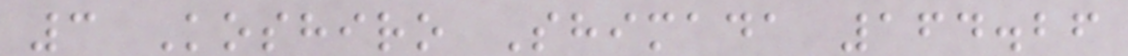3 Koshiro Shimada 164.26
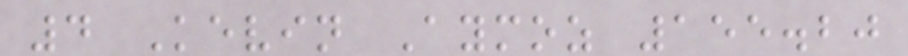4 Kevin Aymoz 155.20
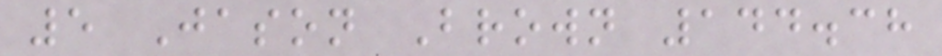5 Jason Brown 144.38
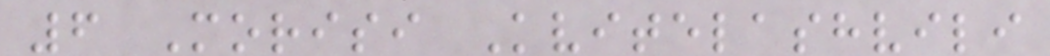6 Morisi Kvitelashvili
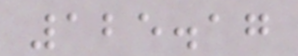125.17
